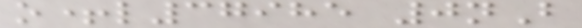o+l37985 0nB
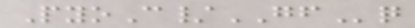PyoC/GFq
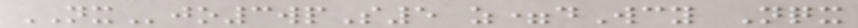NXjo3wpS5 z=dWcy Nqx
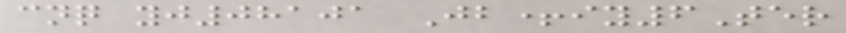cnq yj08101 Jb+iy6Ter
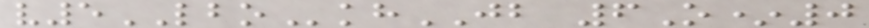v5LBOkhJB 6O*0
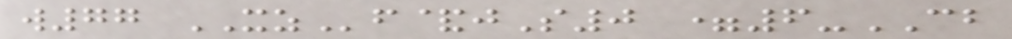w77 XZf&jS0 =6-CB
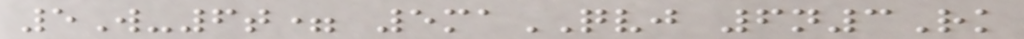5W-6t= 5maQVJ 6n3Rk
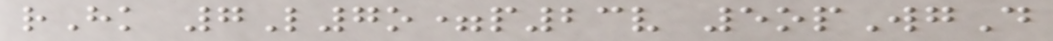rHk 7L7o=p23v 5opWgD
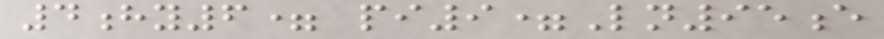4hy6= pi9=Ln95e
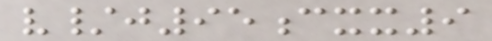v/j95cxx9
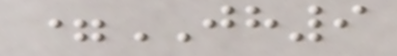=JH9
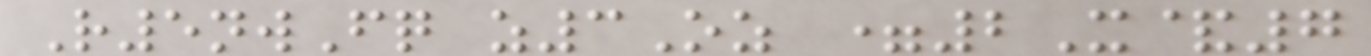R5nwFq z3Oz =2X&7
